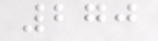270
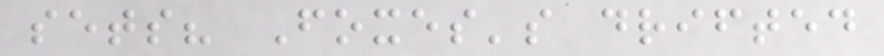sets? Foxes's drifted
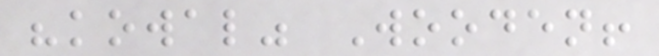"kowal" Wooden!
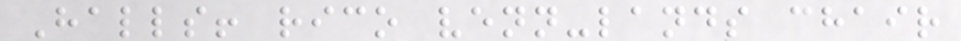Halls! rico venn-lands chair
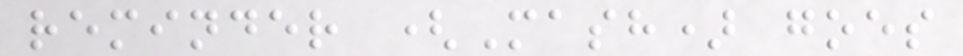reminder (Mash) goes
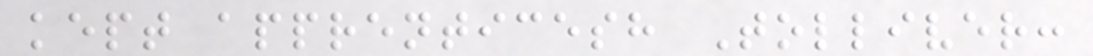kept apprenticesh Tolliver:
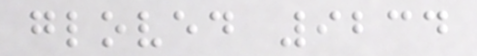gloved 9234
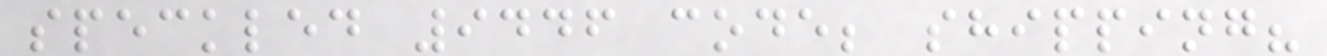speckled 9446 code; shipping?
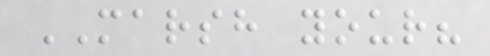MARSH your?
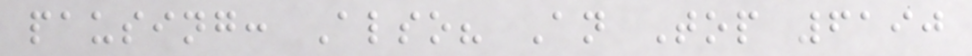pausing: Also? An Top 6190
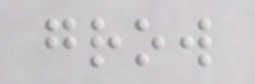grow
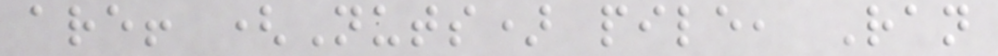are! (Nuts) pile, Ran
